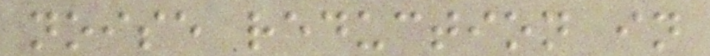noise reduction in
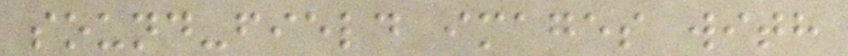sound-field images with
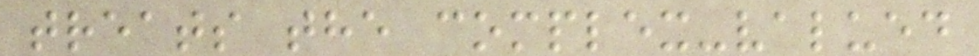treats the complex-valued
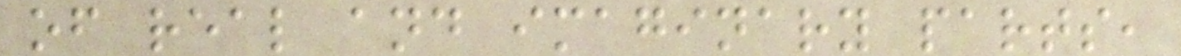of real and imaginary parts,
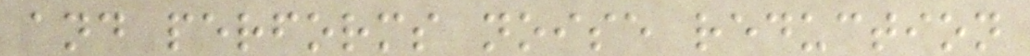and performs noise reduction
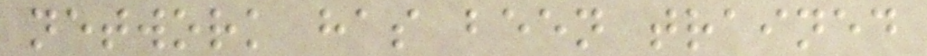network has been trained
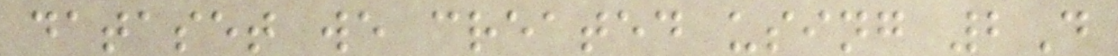dataset we created using 2D
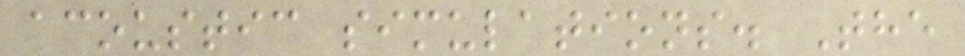acoustic simulations. The
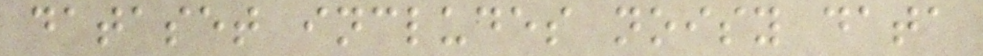dataset includes noisy data
